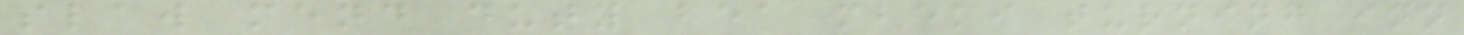slaw mend duty bea mbeki turning inn
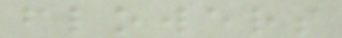flowers
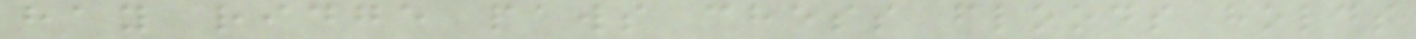hay ridge paws chess floods holds
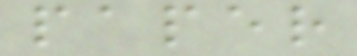paper
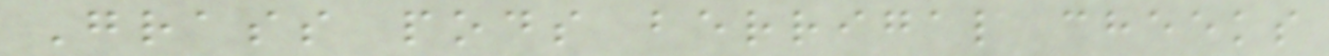Grass pods berrigal cheeks
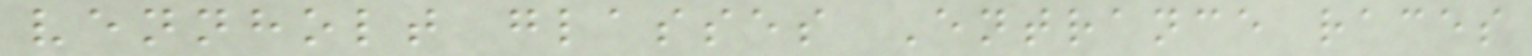vennholt glasses Entrance races
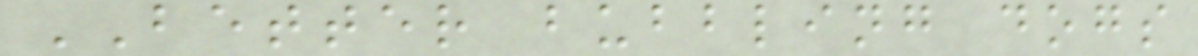BETTER bubbling dogs
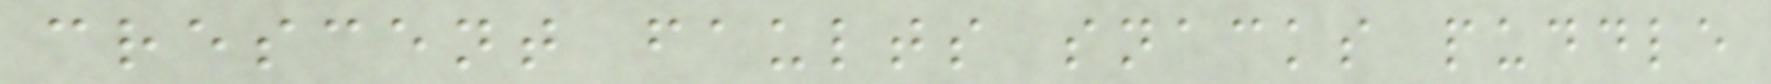crescent faults snacks puddle
